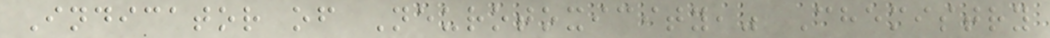Indicator of Neurotoxicity," Chemistry
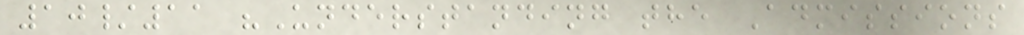10/11 "Understanding the Admissions
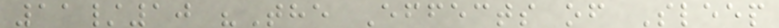11/10 "The Effects of Sleep
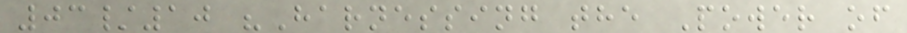03/10 "Harnessing the Power of
